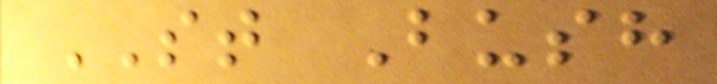ST Bush
